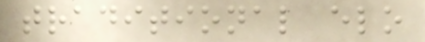traditional elo
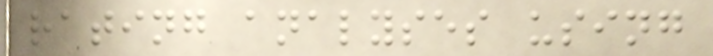rating analyses using
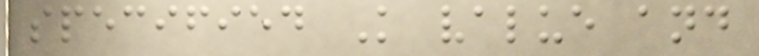specified K value and
